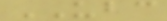UBC
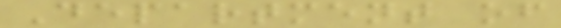Department of
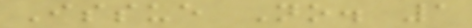Issue No. 1
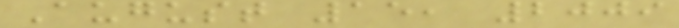August 15, 2009
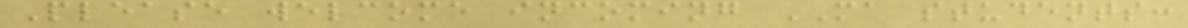Please welcome incoming MA students:
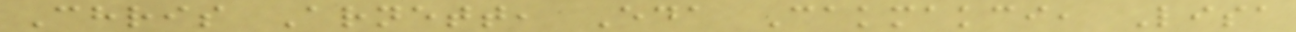Chris Arnett, Eda Cakmakci, Lisa
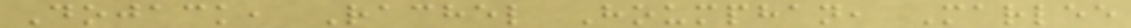Dojack, Rachel Houmphan, Marlee
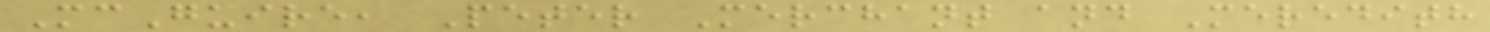McGuire, Peter Merchant and Meredith
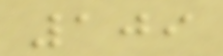109
